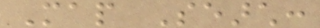Map Search:
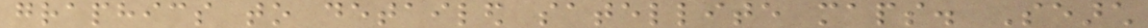graphics to detailed satellite maps. Search
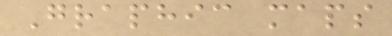Graphic maps
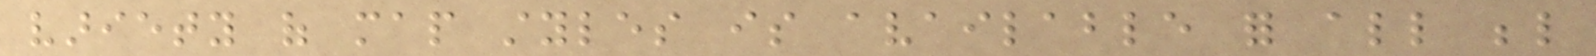variety of map styles is available for all below
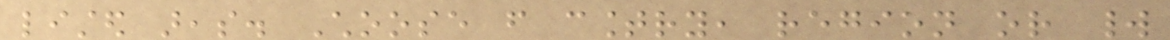listed areas. Choose from country, region or world
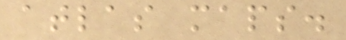atlas maps.
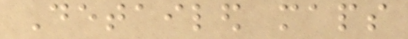Detailed maps
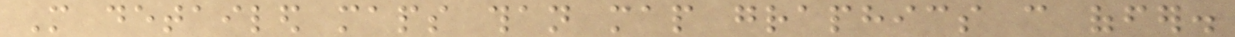More detailed maps than map graphics can offer.
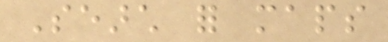Search for maps
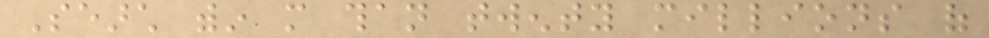Search within more than twenty millions of
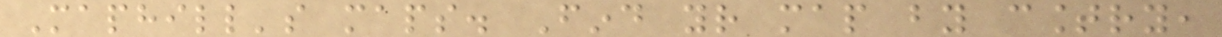Maphill's maps. Find your map by country,
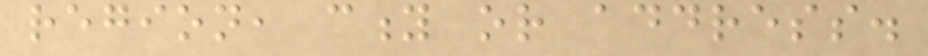region, city or address.
